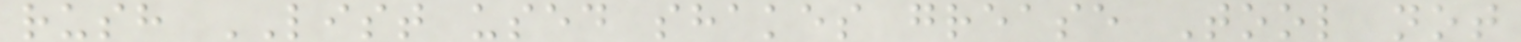rush LIST used shakes grease Tool not
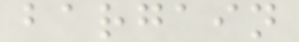bargain
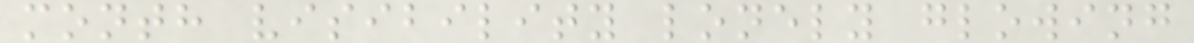month visibility lonely glowing
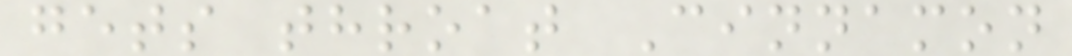gets throat Cinnamon
